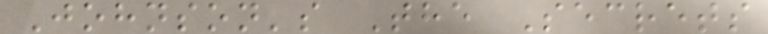Johnson's The Secrets
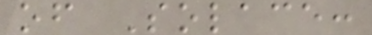of Solace:
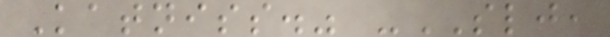Katniss." -SLJ,
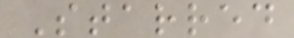Starred
